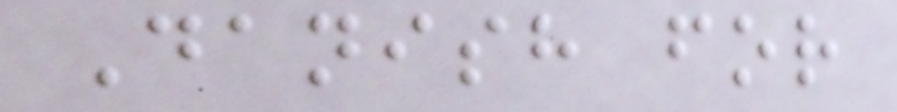Danish for
